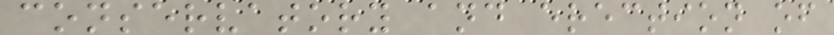conservatory and erection of
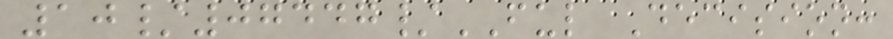10/07447/FUL Decision:
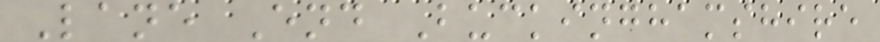Lane End Buckinghamshire
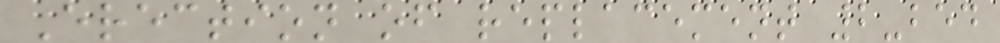Erection of replacement 2-bed
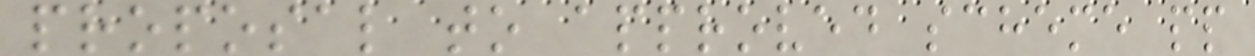proposal to approved scheme pp
